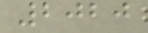2020
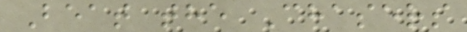Beat the Chasers
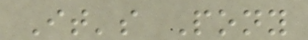It's Pony
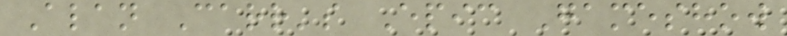Alan Carr's Epic Gameshow
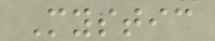Mystic
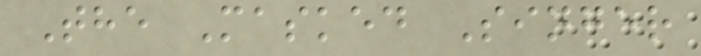The Masked Singer
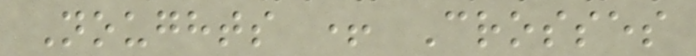Noughts + Crosses
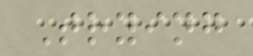Trying
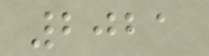2021
